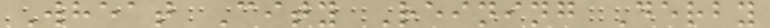Wheat City Reining Derby
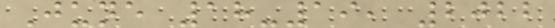June 18-19, 2022
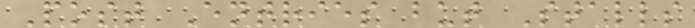Post Entries but Stalls
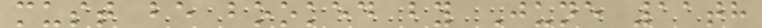must be booked by June 11th
